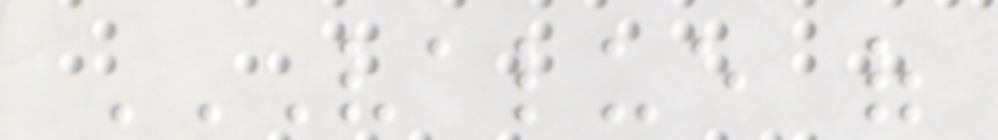VALUE OF
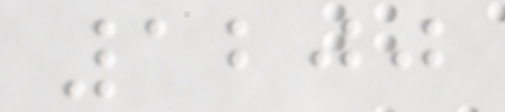1200
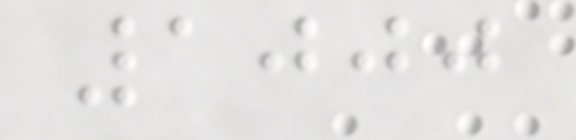1000
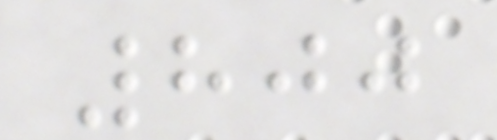800
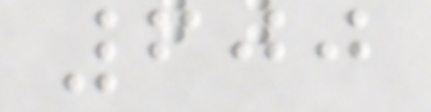600
